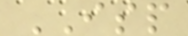ISP
